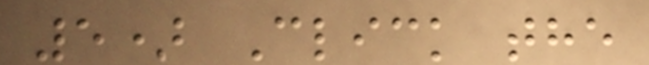5) Click the
